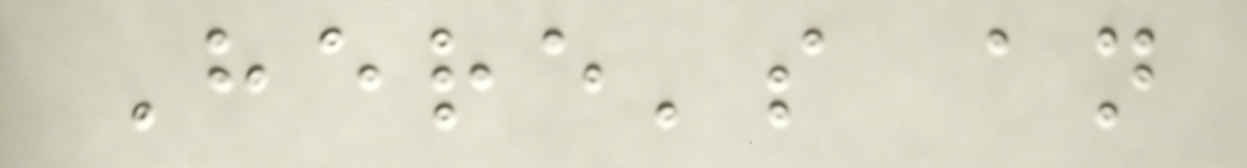Here's an
